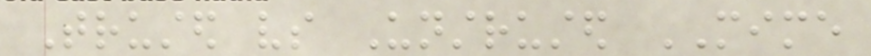Trusted vs Unstrusted MIME
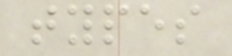types
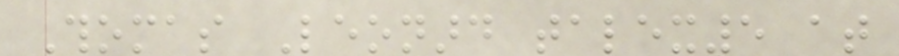Thomas Leonard talex5 at
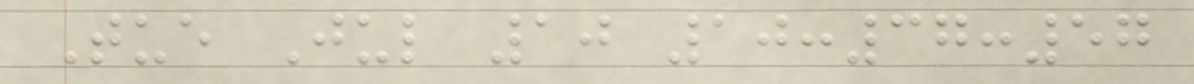Tue Jul 10 10:37:57
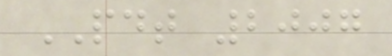PDT 2007
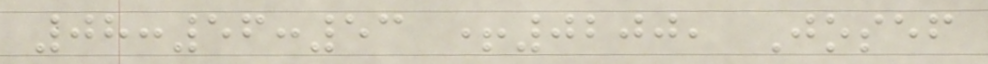08:56:53 +0200, Josef
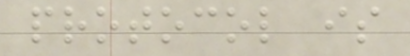protocol is
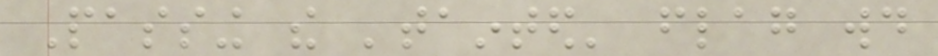Passing the 'tainted' flag would
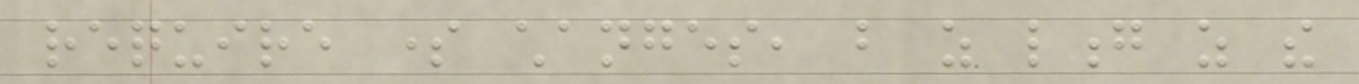require some changes, but as long as the
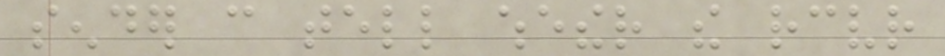sender can tell whether the receiver
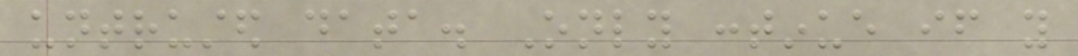untrusted data. Only continue if you
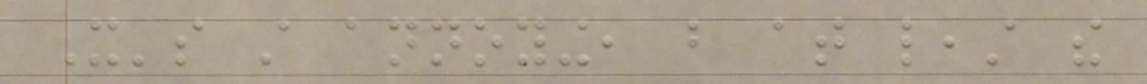It's still annoying, but at least the
